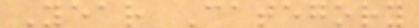Year Category
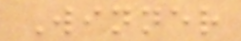Winner
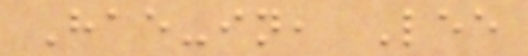Hae-in, Lee
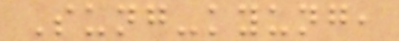Sung-kyung,
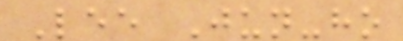Lee Jun-ho
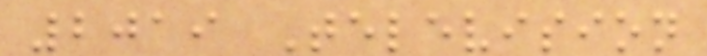2019 Television
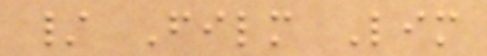/ Film Lim
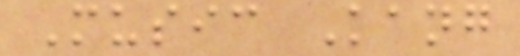Music Kang
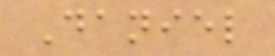Daniel
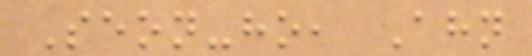Seon-ho, Ahn
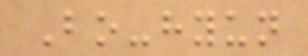Bo-hyun
